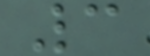3
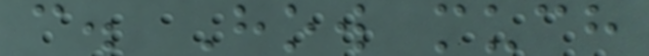c. How much
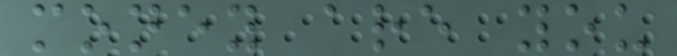money are you
